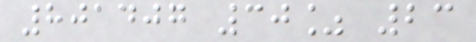801407 30% 23
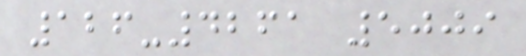126-4261 5009
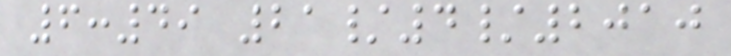6:49 21/4/2010
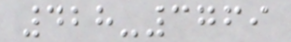428-3769
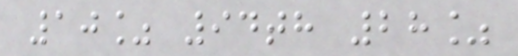10% 94th 28%
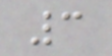3
